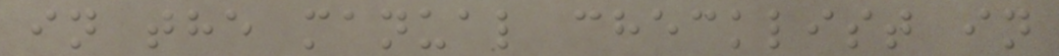in the manual checklist in
